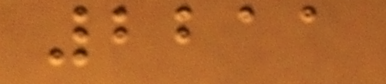2211
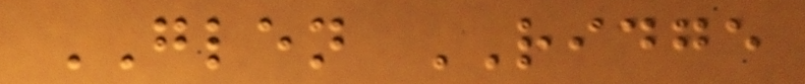GLEN RIDGE
